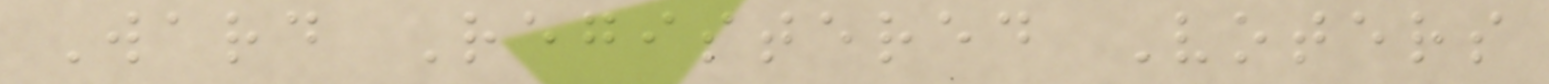Ward Registered Voters
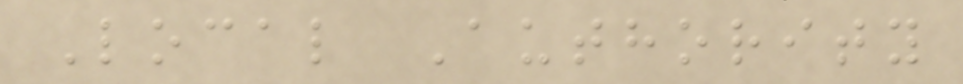Local Authority
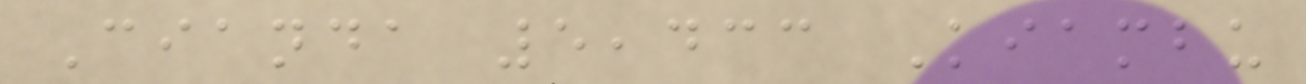Cianda 5,433 Kiambu
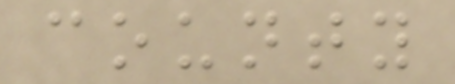county
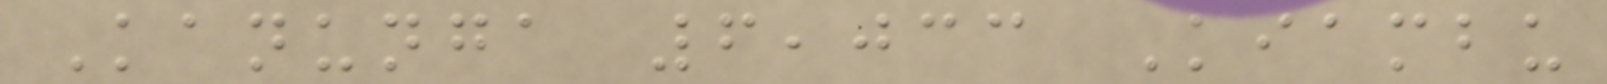Kanunga 6,033 Kiambu
